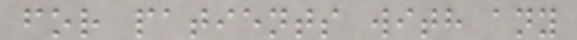for patients with any
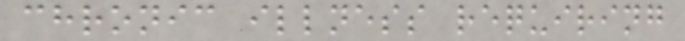chronic illness requiring
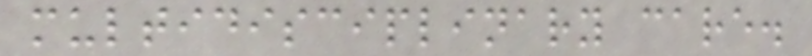multidisciplinary care.
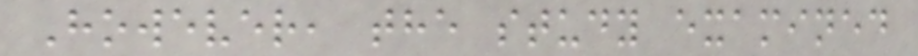However, the study examined
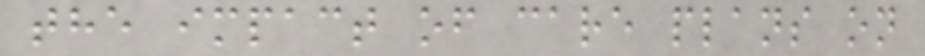the impact of care plans on
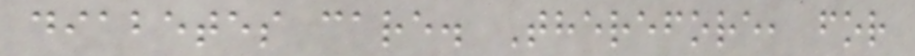diabetes care. Therefore, for
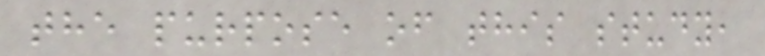the purpose of this study,
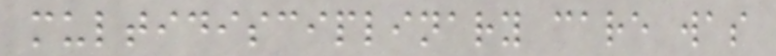multidisciplinary care was
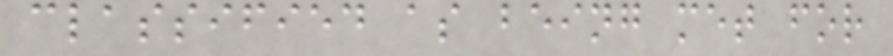classified as being met for
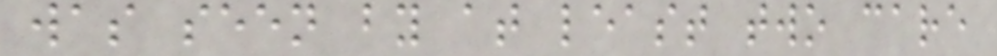was seen by at least two care
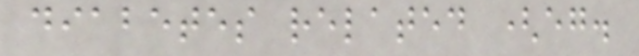diabetes related (eg.
